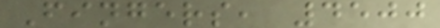Fingers, 4500
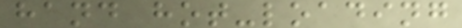hand hot-loading
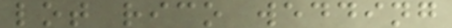lot rico wedding
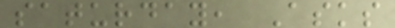saturday, Asks
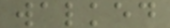walked
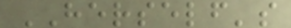HERSELF's
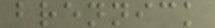brennick
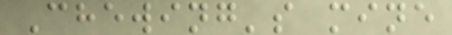Chewing's mine
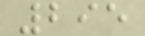295
